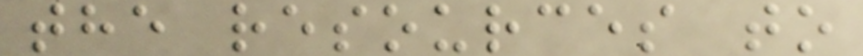the resources to
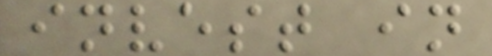invest in
